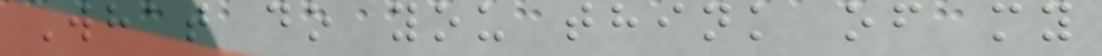What do you think of my
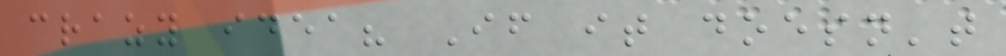crazy idea? If it doesn't
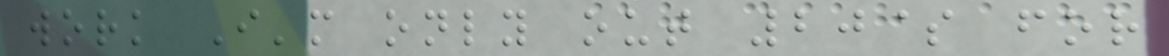work I'm only out 20$ for
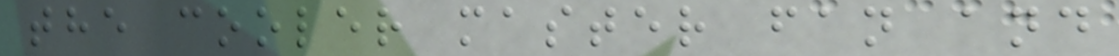the cooler master fan and
